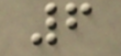6
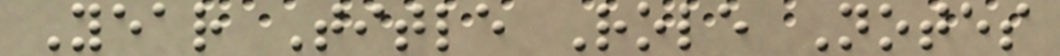Year Title Role Notes
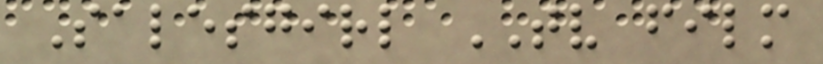Salesgirl TV film
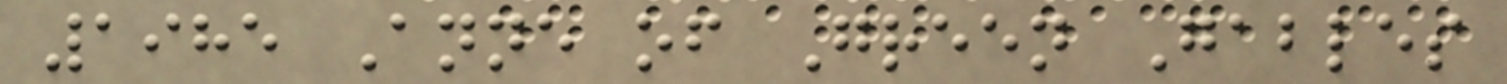1985 Anne of Green Gables
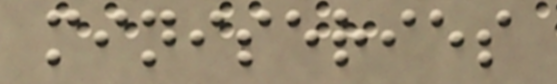miniseries
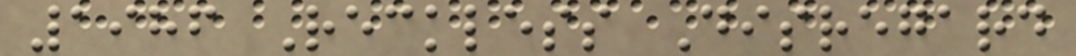1986 Reckless Disregard
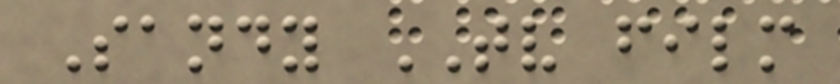Sandy TV film
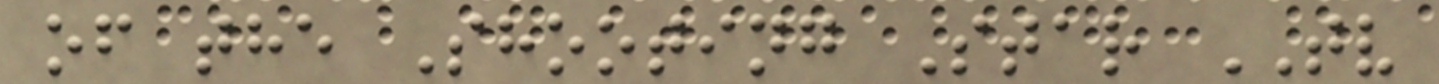of the Shooting Star TV
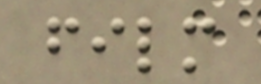film
